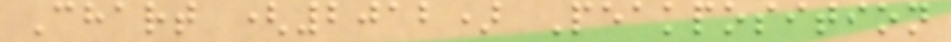Chart (2012) Peakposition
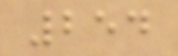254
